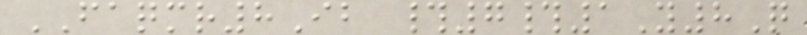FAQMR8Ib #7#1Y8Q
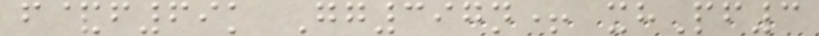f&f69k Gg397n+ xhPf3
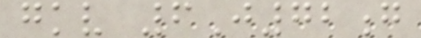gkv 6J72g
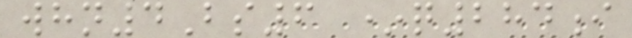whn4Bs6 *q284i
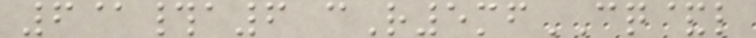6@#a6 cR5mfCQ&l
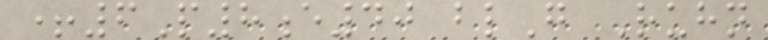+6P8e40 blG Ruhn
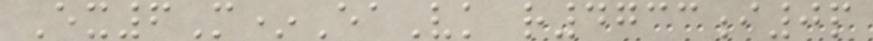Ex6M*EaVk r4733i0p
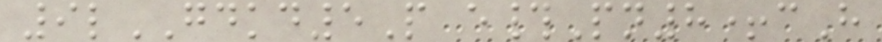9lGDKD5P e#Pn8+cH
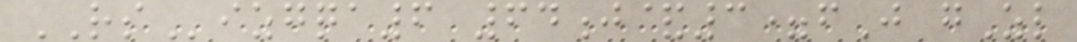RSizgqa6 64j&3=fJ gZl
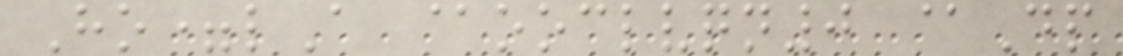Ho=lA @ooclvqn0 @Dp
